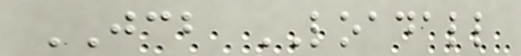JCB LOADALL
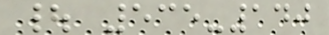| 535-140
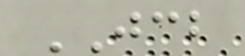JCB
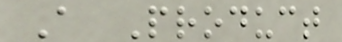A Product
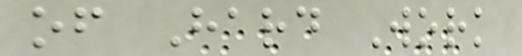of Hard Work
